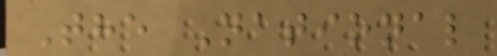The National
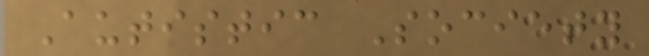Autistic Society
